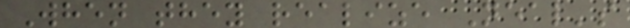When they realize Neal's
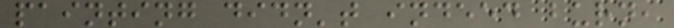painting didn't indeed burn,
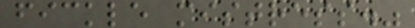fickle mistress."
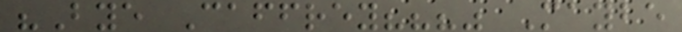"Bye Caffrey???" Maybe
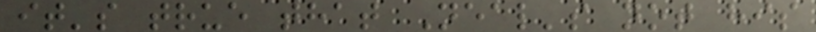it's true that Neal's not his
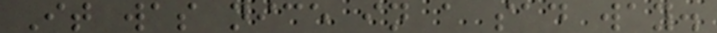It was nice in a sad way.
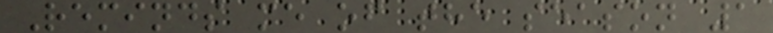Reminds me of the season 1
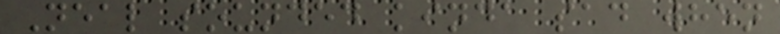Neal sounded kinda sad when
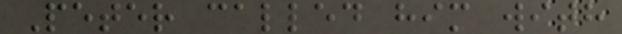Peter called him with
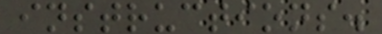instructions.
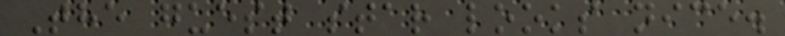The guest star looks nice.
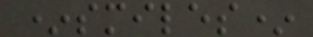*smiles*
